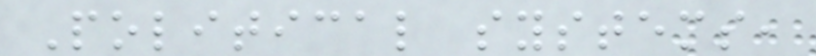Political systems,
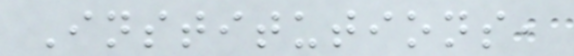Institutions,
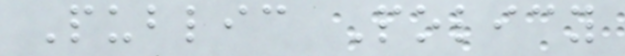Public Policy
